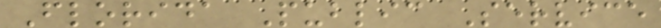Florida Public Service
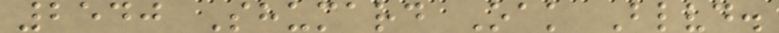2540 Shumard Oak Blvd.
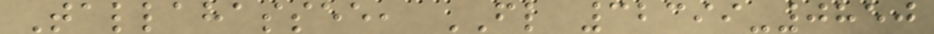Tallahassee, FL 32399-0850
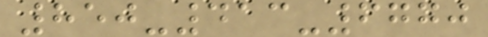850-413-6770
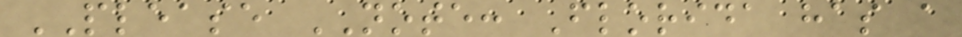PLEASE NOTE: Florida has a
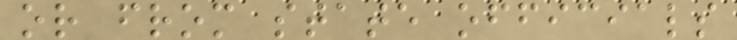or from state officials
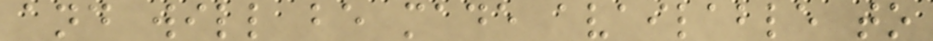and will be made available to
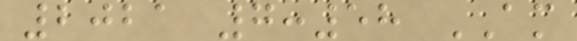2021 7:58 AM
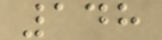148
